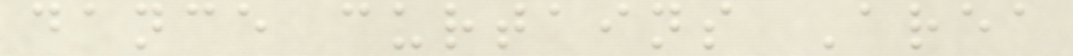dance curtains Area
